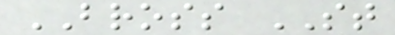BROSS ST
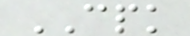CPK
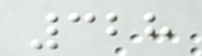328
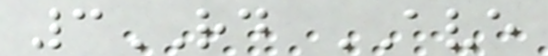3RD AVE
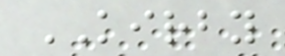KIRBY
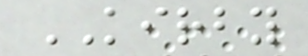KIRBY
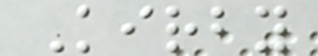Kirby
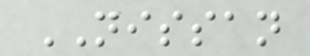NISSAN
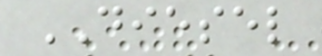DIESEL
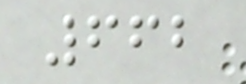662
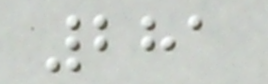281
